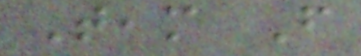Team From
